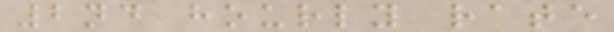2nd hourly rate
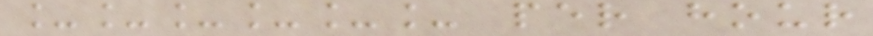______ per hour
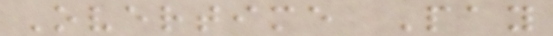Overtime Pay
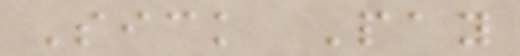Sick Pay
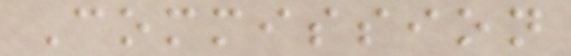Commission
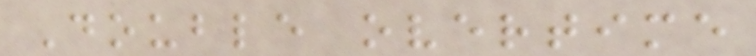Double overtime
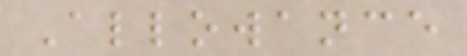Allowance
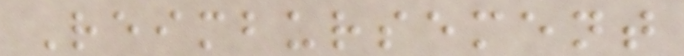Reimbursement
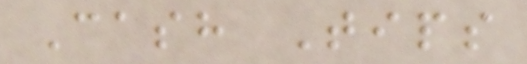Cash Tips
